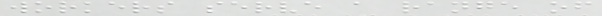workers serve a range of
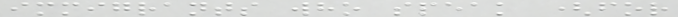immigrants who speak (for
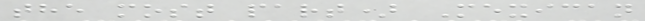the most part) Mexican
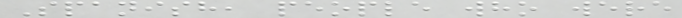Spanish, people who were
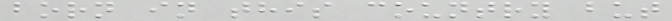born in this country but
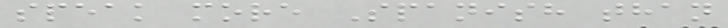speak more Spanish than
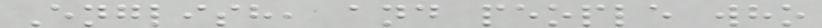English, and people who
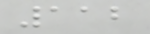112
